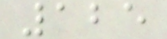125
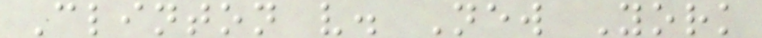Clinton v. New York
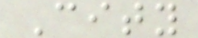City
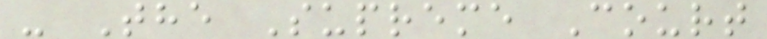- The Supreme Court
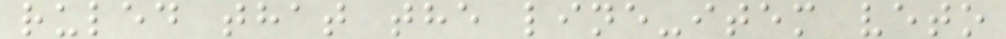ruled that the line-item veto
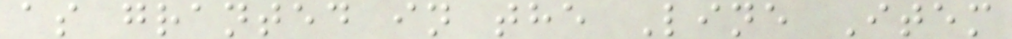as granted in the Line Item
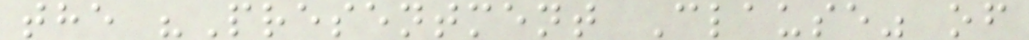the "Presentment Clause" of
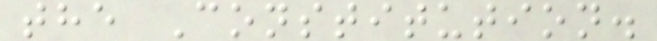the Constitution.
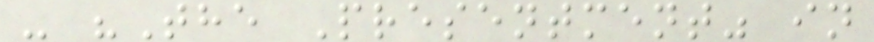- "The Presentment" in
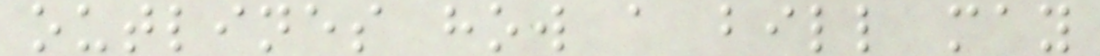outlines how a bill may
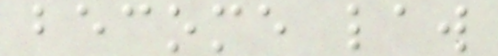become law
